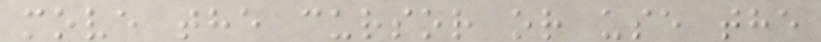move the cursor or use the
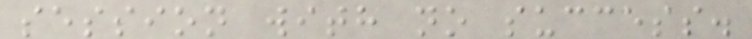session with no success.
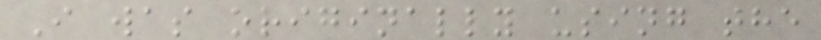I was originally using the
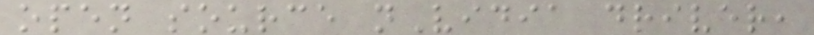open source nVidia driver,
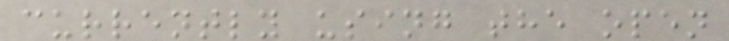currently using the open
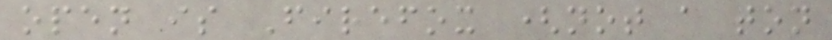open is Firefox (not a ton
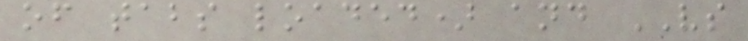of tabs loaded) and VS
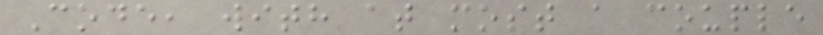Code, with at most a couple
